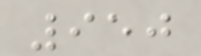950
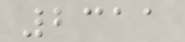2311
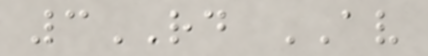3RD AV
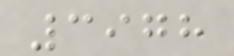3978
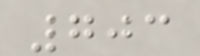703
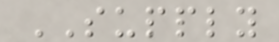SUPPLY
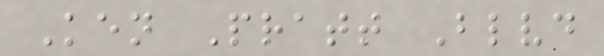Ken Pratt Blvd
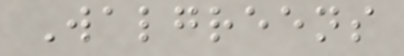Walgreens
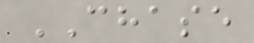CHASE
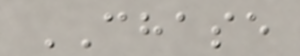CHASE
